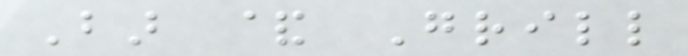Bar & Grill
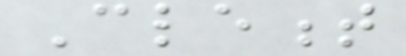Clement
